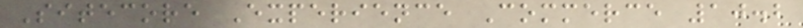Sitecore Experience Commerce 10.2
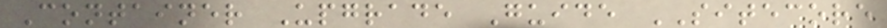Container Upgrade Guide SITECORE
